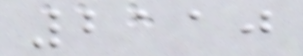2110
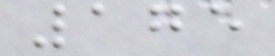175
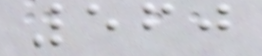560
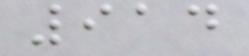914
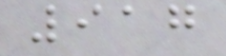917
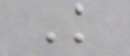K
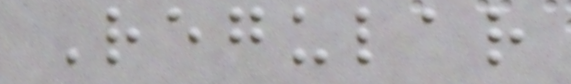Regular
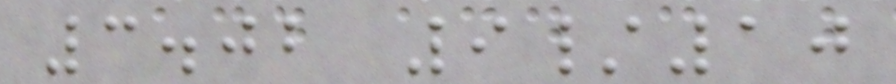3.02 9/10
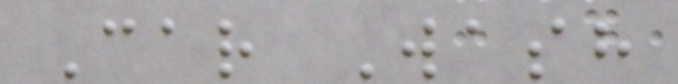Car Wash
